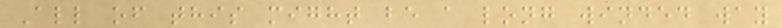All of this might be a long winded way
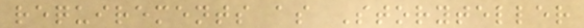requirements as Storyteller
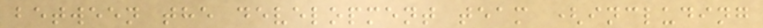between the development team (including
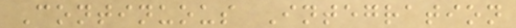Continuous Integration
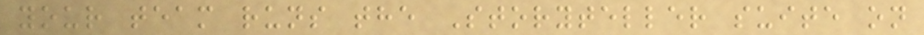your team runs the Storyteller suite on
